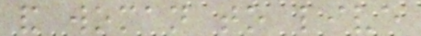and woman to live
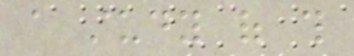a study of this
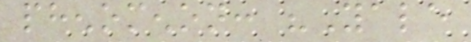phenomenon: "Yale
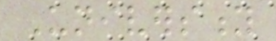University
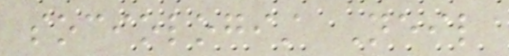sociologist Neil
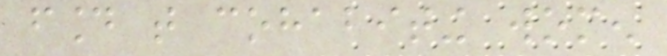found that cohabiting women
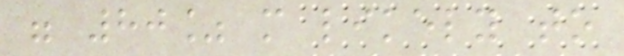were 80% more likely to
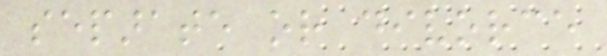separate or divorce
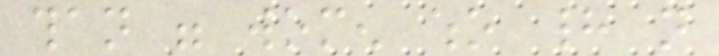than were women who had not
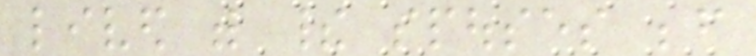lived with their spouses before
